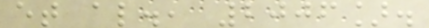et al., 2006].
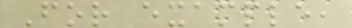For example,
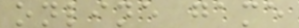online game
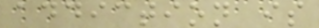addiction is
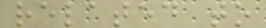related to
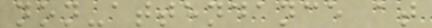non-attendance at
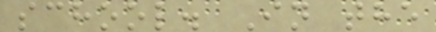school. In the
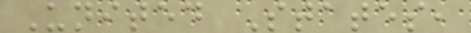United States,
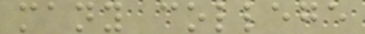many college
